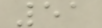51
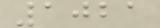1021
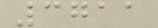3711
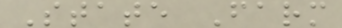State Farm
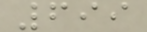699
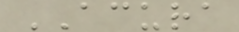ACURA
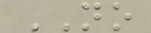NO
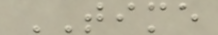TIME
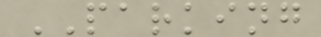PARKING
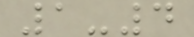1-4
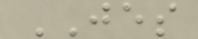JES
